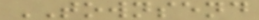TOWNSEND
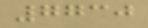7730
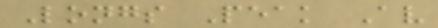Longs Peak Av
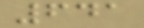641
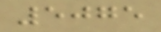5075
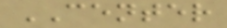CENTER
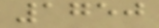1750
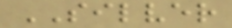SILVER
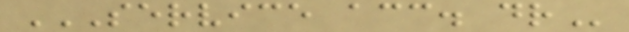SERVICE ACC. DR
